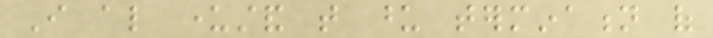I also understand that upon termination of
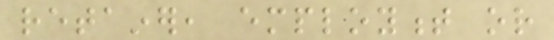retainer, employment or
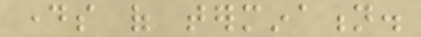days of termination.
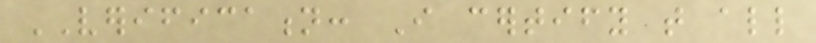VERIFICATION: I certify that all
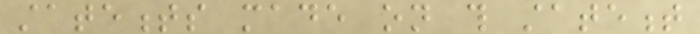statements made on this statement
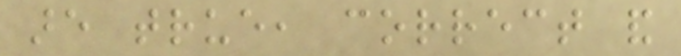are true, correct and
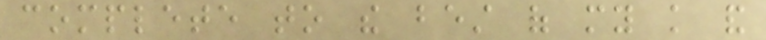complete to the best of my knowledge and
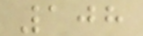108
